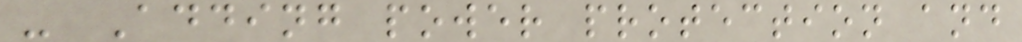- Adding power protection and
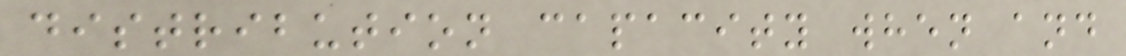distribution capacity when and
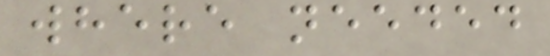where needed
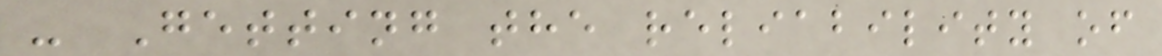- Getting the reliability of
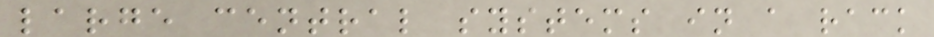large central systems in a rack
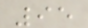95
